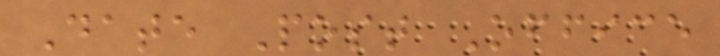Date Post Office
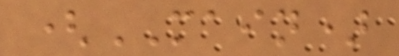(MAIN)
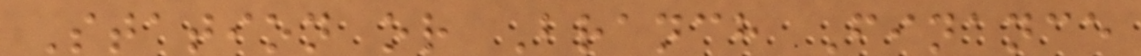Station or Branch Finance
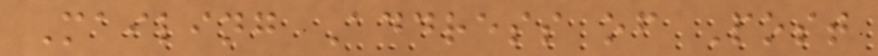Mailing Address of Post
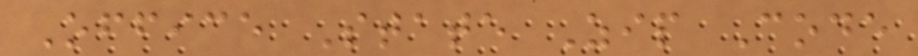Office State Zip Code
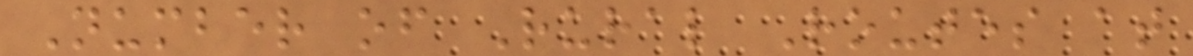Number of Rural Routes at
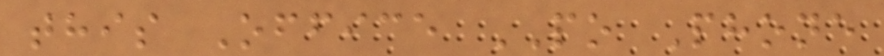this Office PO Phone
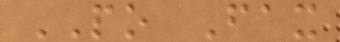PO Fax
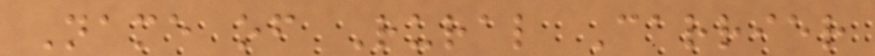Name of Rural Carrier
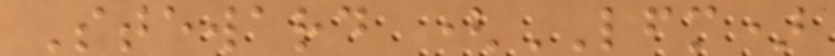Steward (LFM)
